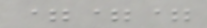===
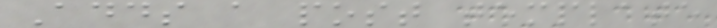Adds a post template
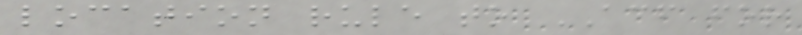location rule to ACF for
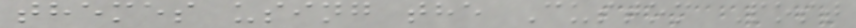themes using the Custom Post
